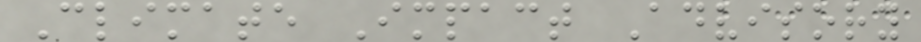Climate Impact Advisory
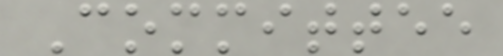Committee
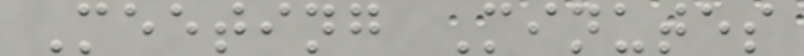Meeting Minutes
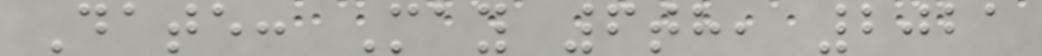Date: May 6th, 2021
